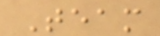Team
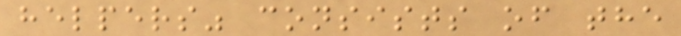helpers" consists of the
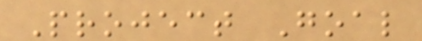Project Goal
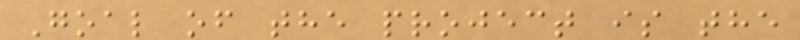Goal of the project is the
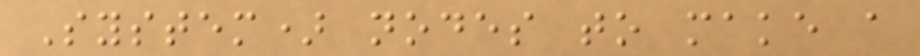System) nodes to make a
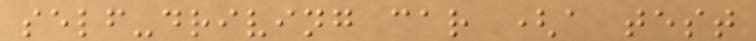self-driving car (a test
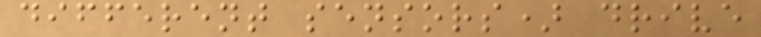different sensors) drive
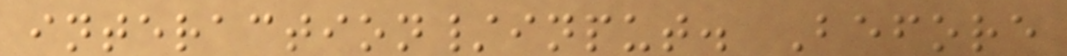interaction/input. Before
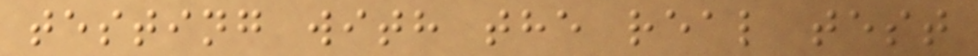testing with the real test
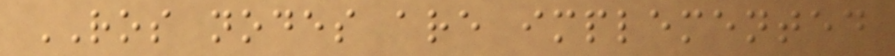ROS nodes are implemented
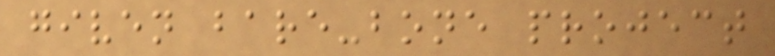given bare-bone project
